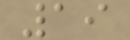19
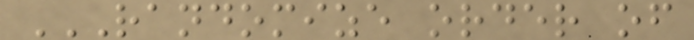RANDOMIZE ORDER OF
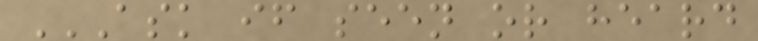ASK IF SEEN OR HEARD
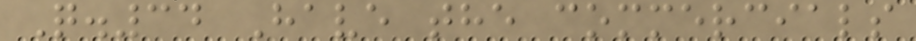Q.34 Have the commercials
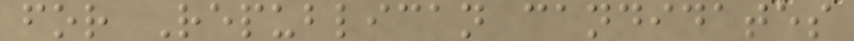for Republican candidates
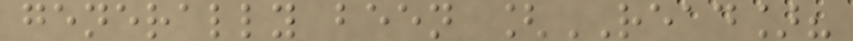generally been [READ]?
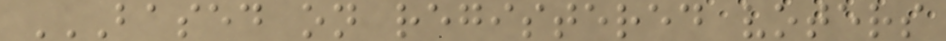BASED ON REGISTERED VOTERS
